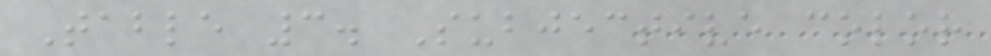Table 3. Subjective color
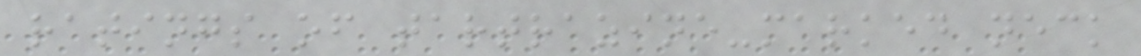ratings of tartrazine-marked neck
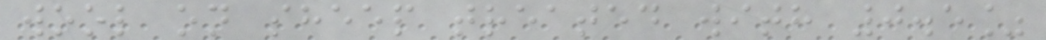wool on sheep treated with 0.5%
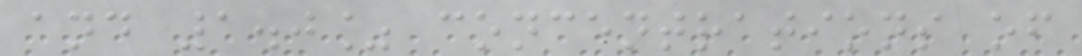and 1.0% concentrations of
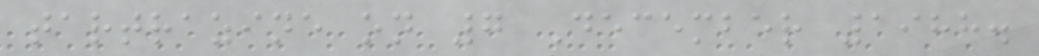tartrazine on 7 December 1988.
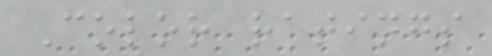Color ratings
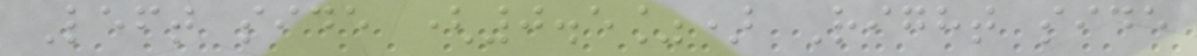Left side (0.5%) Right side
